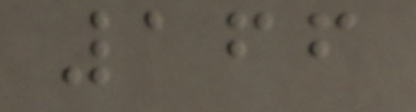166
